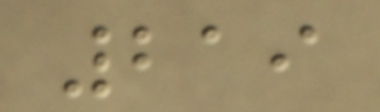219
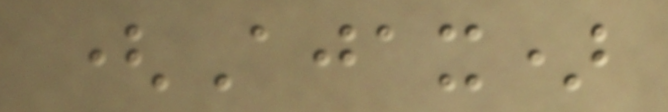(Ajax)
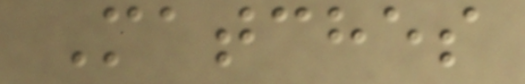Matches
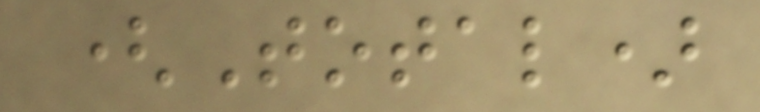(Total)
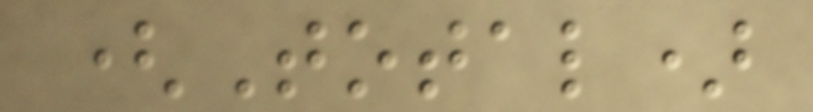(Total)
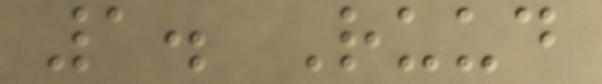1. Ruud
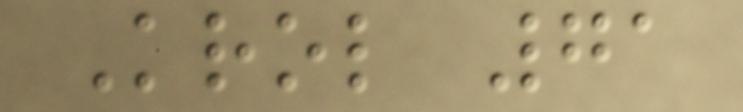Krol 71
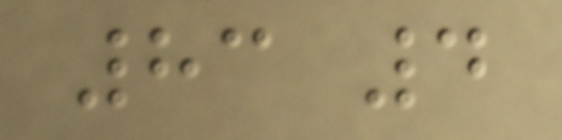83 4
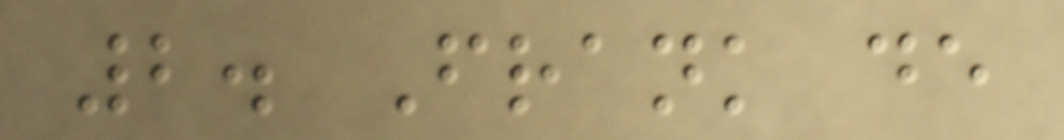2. Frank de
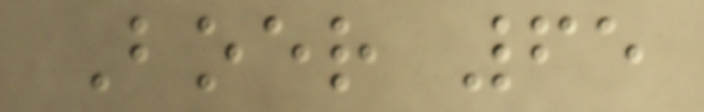Boer 65
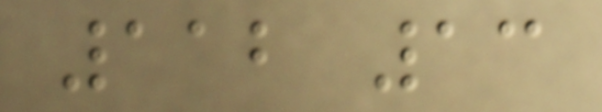112 13
